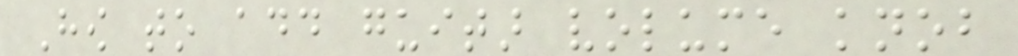How to add guitar volume knob
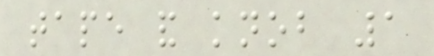tape and knob 1
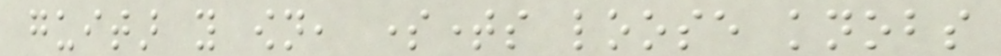guitar you own, sometimes loose knobs
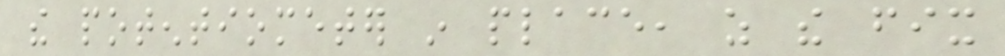the potentiometer in place, as the fix
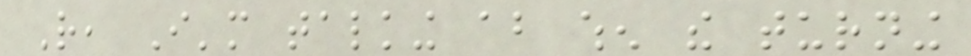Rather, I'm talking about when the turning
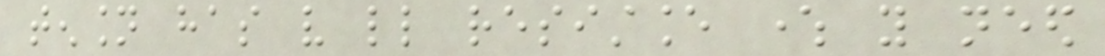tension has very little resistance where you need
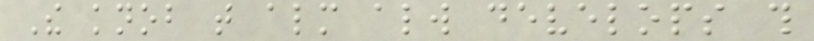The knob that almost always develops this
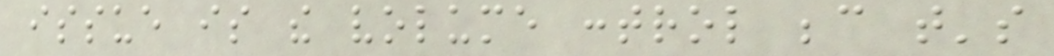issue is the volume control because that's
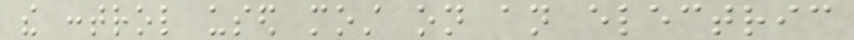the control used most on an electric
